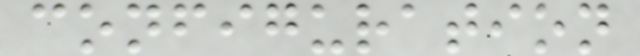configuration
